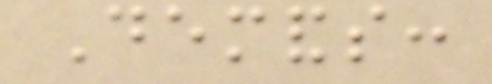Demands:
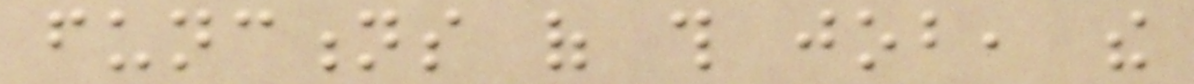functions of this job, the
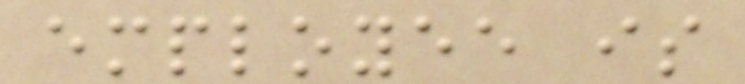employee is
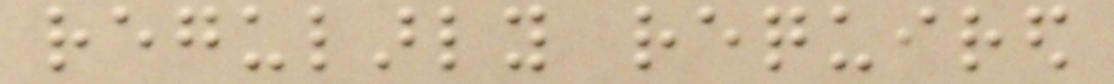regularly required
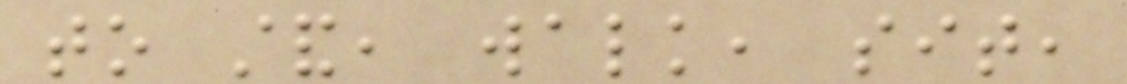to stand, walk, sit,
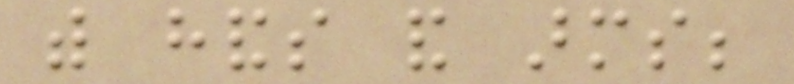with hands and arms;
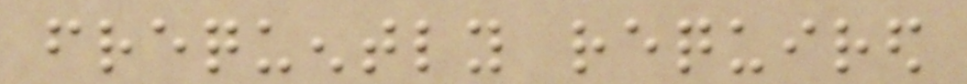frequently required
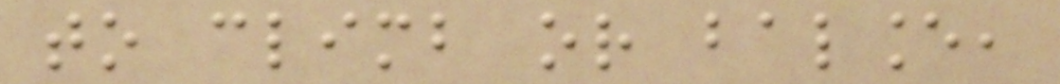to climb or balance,
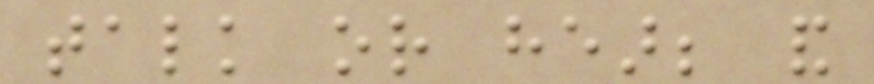talk or hear; and
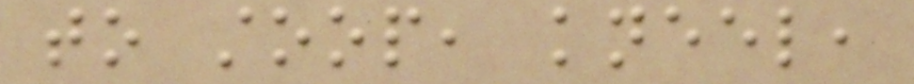to stoop, kneel,
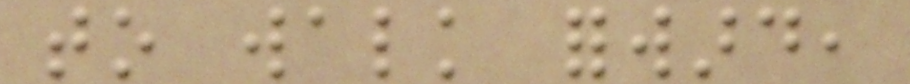to walk forward,
